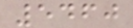5460
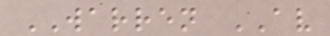WARREN AV
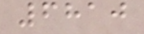6810
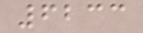6233
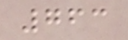763
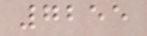7255
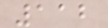112
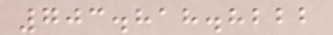703.818.8222
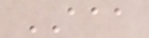AAA
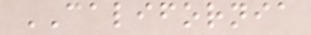CALIFORNIA
